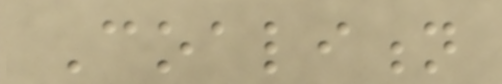Coalition
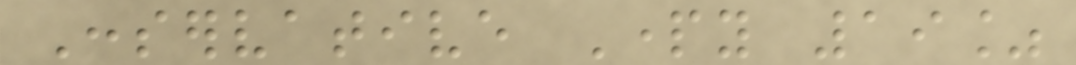Conservative Party 19%
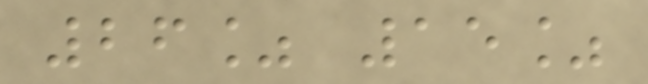26% 15%
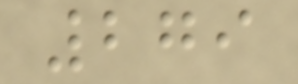279
